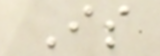Is
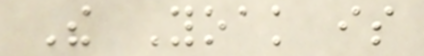The Yoak is
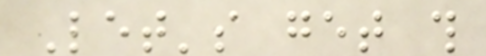Let's get this
